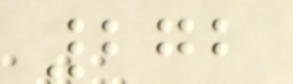272
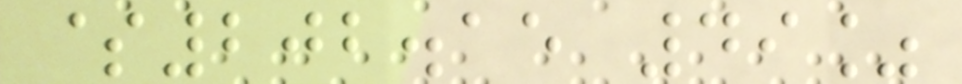$202.15 49%
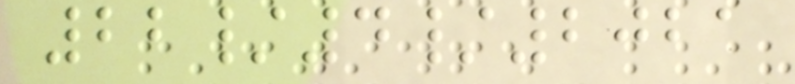22/4/2021
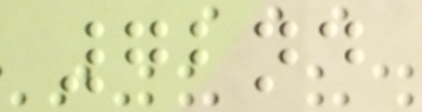72nd
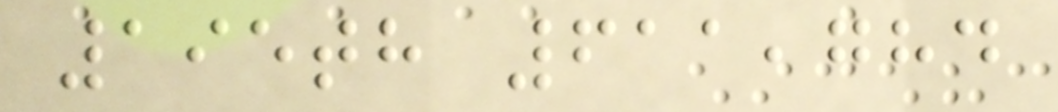195th 611,784
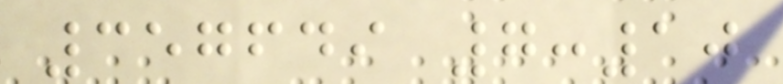357649 7:10
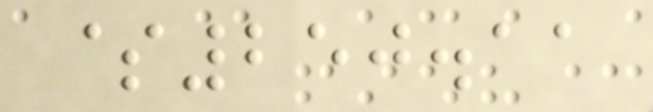$250.11
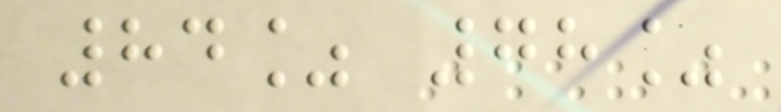84% 78%
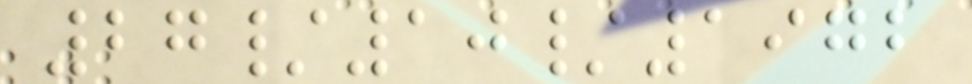27/10/1972
